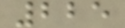225
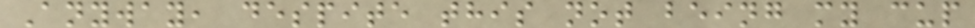Anyway, despite this not being my cup
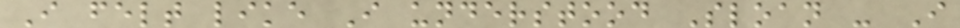I felt like I understood Sloan - I
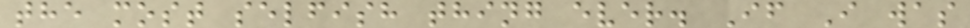the most selfish thing ever. If I was
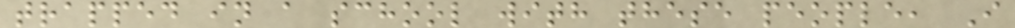trapped in a school with these people, I
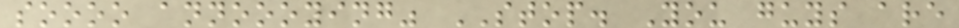soooo annoooying" STOP. You guys are
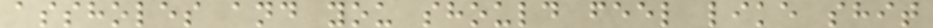assholes and you should feel like shit
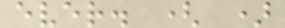ever. ( )
